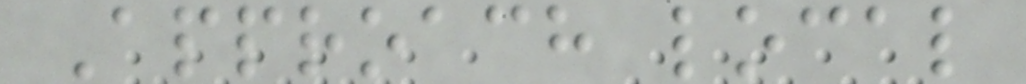Approach local
